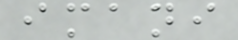imani
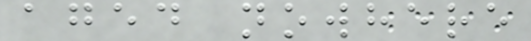aged nowhere
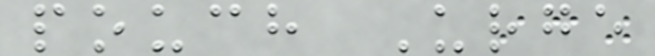pouch Urge
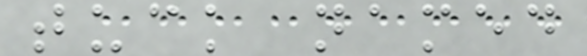tuck named
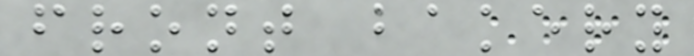front bakery
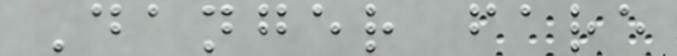Danger fare
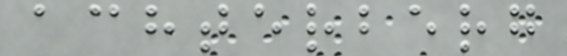achterberg
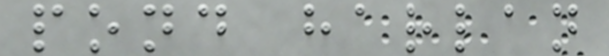pond harlan
